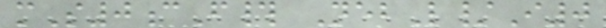mS0cF# NebL/I0
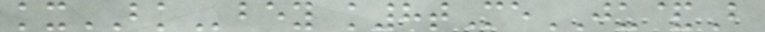kxBKbey k8tMeJU&B
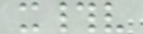x#v
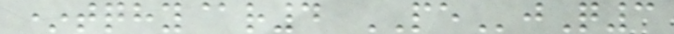*tqhy@r4 PEjQ3
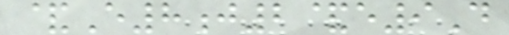&E8j2&e9D
